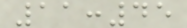11:45
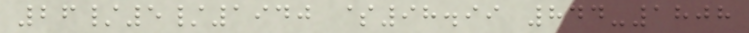26/5/1940 $98.99 844-1808
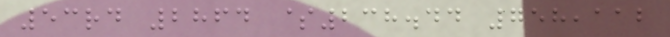53rd 2864 $238.44 758,112
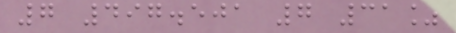7 497.501 7 31%
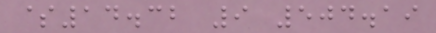$14.32 9 504.19
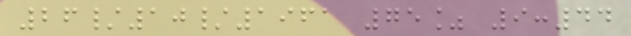26/10/1961 75% 9:44
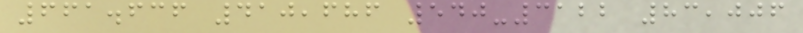661.636 410,686 540-3122 83,006
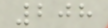208
